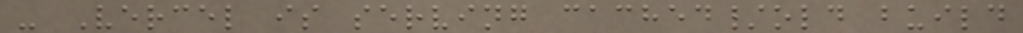- Vercel is serving cached/old build
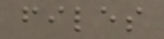files
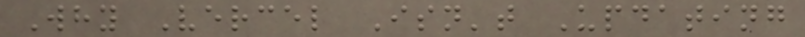Why Vercel Isn't Updating
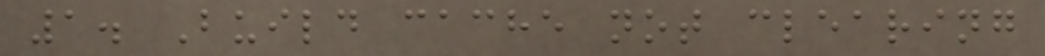1. Build cache not clearing
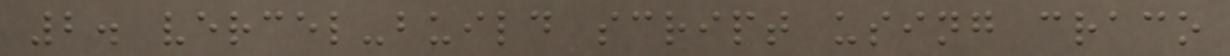2. vercel-build script using craco
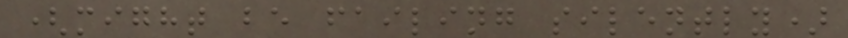(might be failing silently)
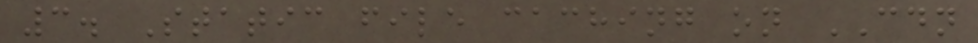3. Static file caching on CDN
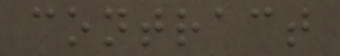contract
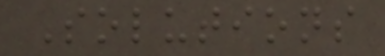Solutions
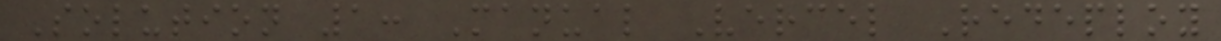Solution 1: Manual Vercel Redeploy
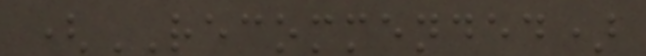(RECOMMENDED)
